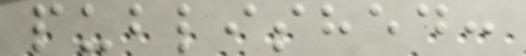published:
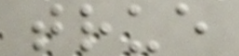true
